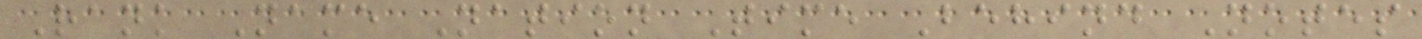Rank Name Nation Time Behind Notes
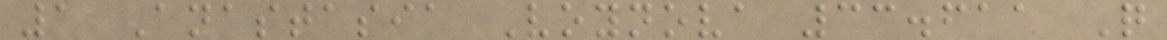1 Anastasia Voynova 33.611 Q
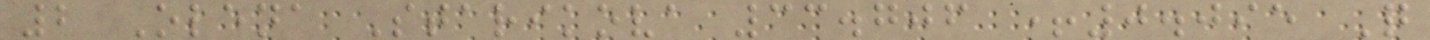2 Olena Starikova 33.706 +0.095 Q
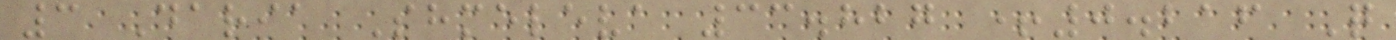3 Daria Shmeleva 33.827 +0.216 Q
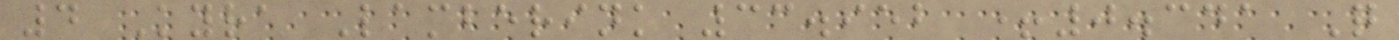4 Kyra Lamberink 33.952 +0.341 Q
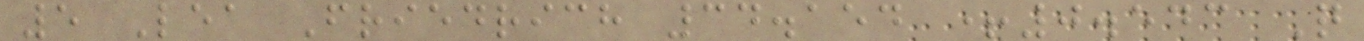5 Lea Friedrich 34.154 +0.543 Q
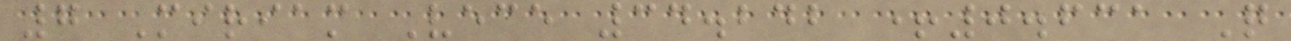7 Miriam Vece 34.242 +0.631 Q
